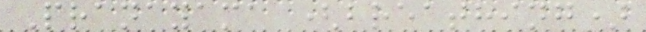Pranayama (breathing)
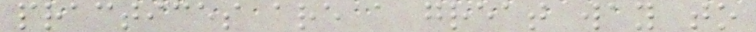practices are a great way to
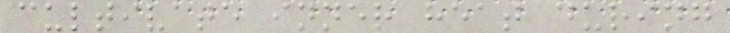cultivate inner heat during
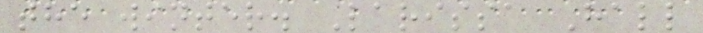the winter. Larissa Hall
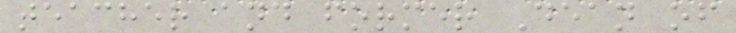teacher and former Dean of
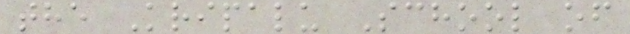the Kripalu School of
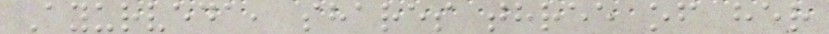Ayurveda, shares three of her
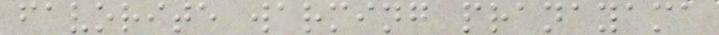favorite warming pranayama
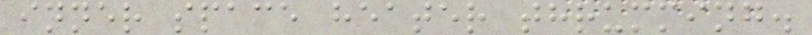inner space heater thrumming.
